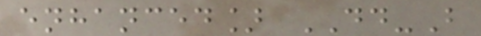enhanced] DD-B
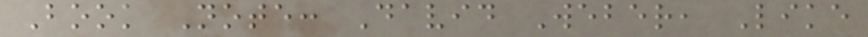Book Note: David Weber, Like
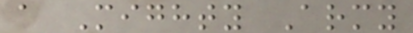a Mighty Army
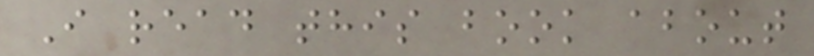I read this book about
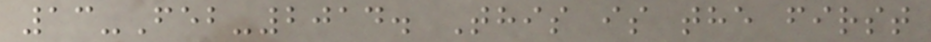13-Feb-2014. This is the first
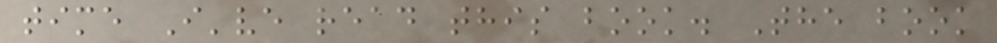time I've read this book. The book
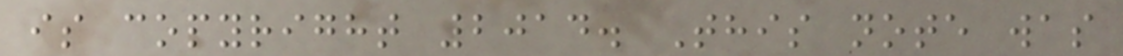is copyright 2014. This note was
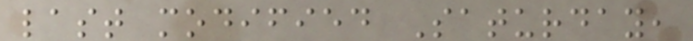last modified Saturday,
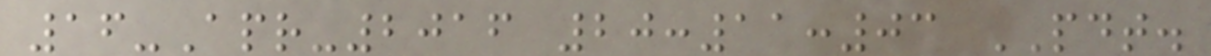16-Apr-2016 20:11:03 PDT.
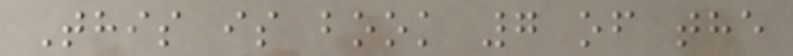This is book 7 of the
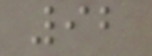92
